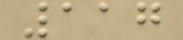117
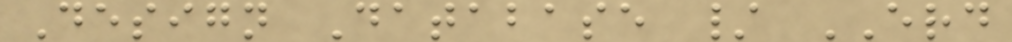Design Database / ERD
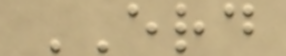ERD
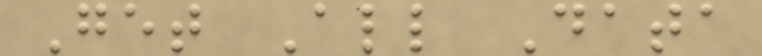Get All Data
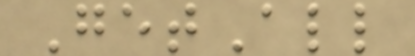GetAll
